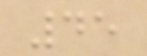45
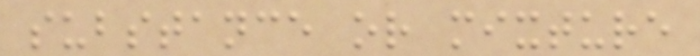substance or mixture
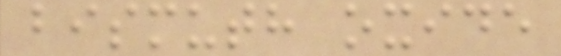bismuth oxide
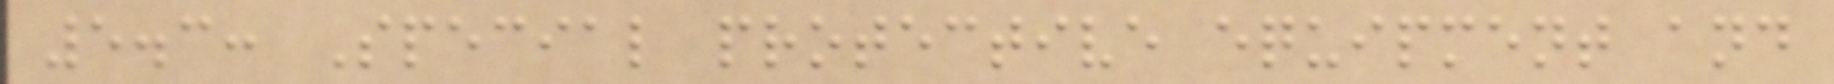5.3: Special protective equipment and
